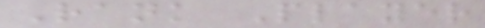Rank Player
